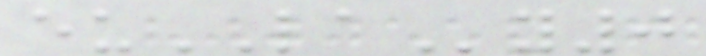euLAy0
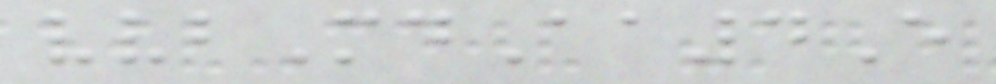vvbMdAa4E
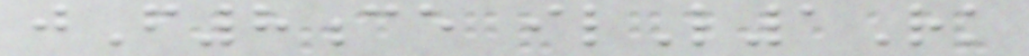jF8ce ilL1Rk
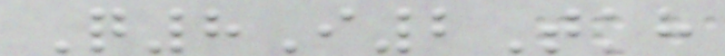Q8I2Tkh
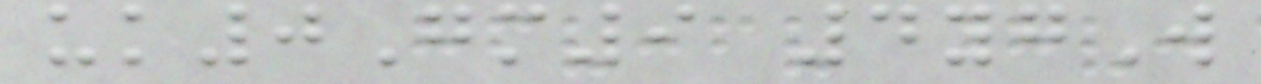uk0Gm9 4ygW
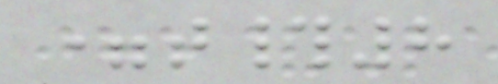=t#8
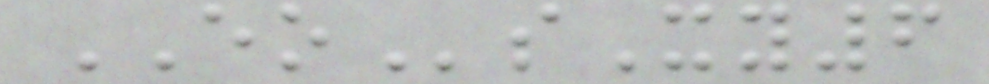EOsXy6
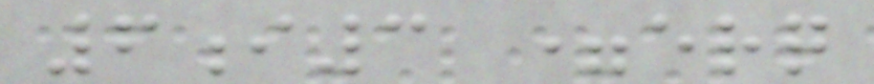6i3 =erq
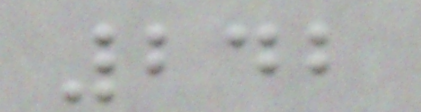242
